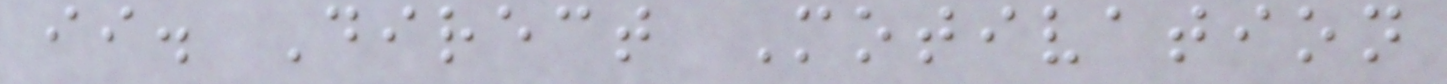ii. Direct Motivation
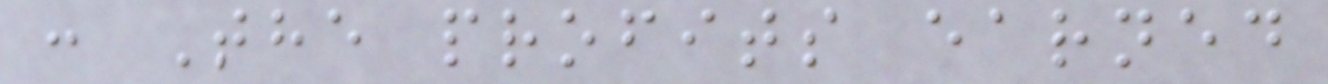: The profits earned
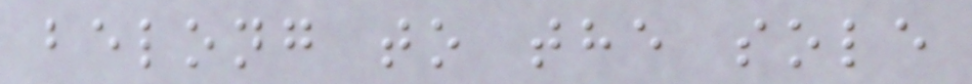belong to the sole
